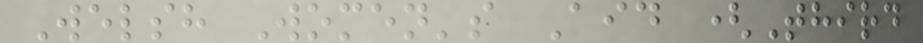Welsh Women's Aid (Third
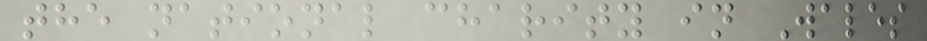the national charity in Wales
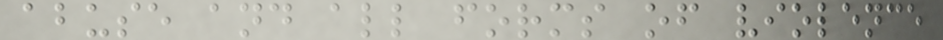abuse and all forms of violence
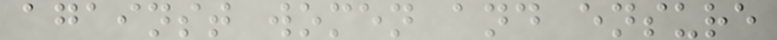against women and ensure
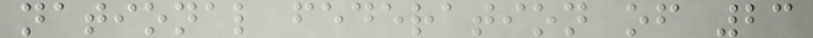national federation of 23
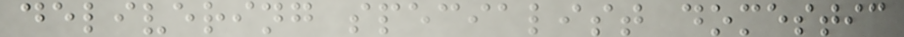delivering specialist domestic
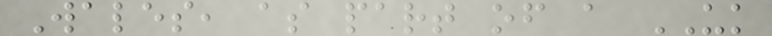Wales, as part of a UK
